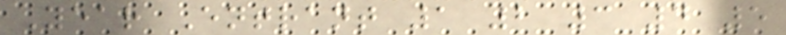Year Entrant 1 2 3 4 5
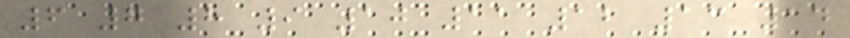6 7 8 9 10 11 12 13 14
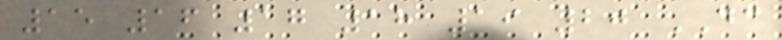15 16 17 18 19 20 DC
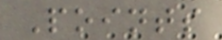Points
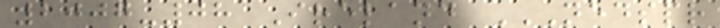2007-08 Ireland NEDSPR
